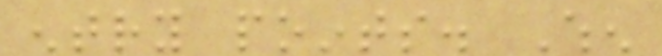entry points. When
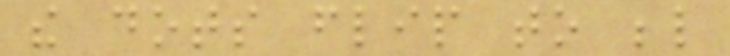the dots flip to below
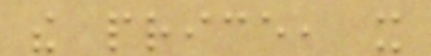the price, it
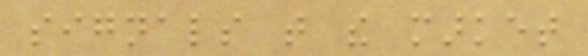signals that the market
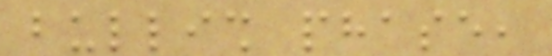bullish phase,
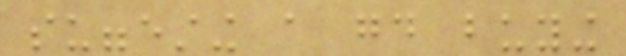suggesting a good buying
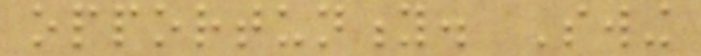opportunity. Swing
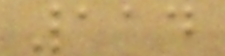114
